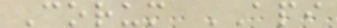Corum API
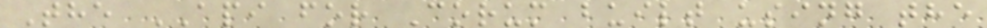The API for Corum built using the
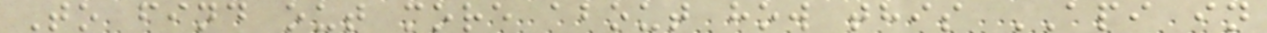To find out more about how this API in
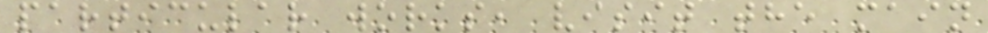particular works, visit the main
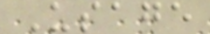Usage
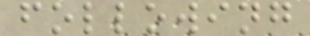following
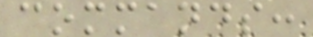commands:
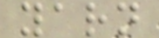yarn
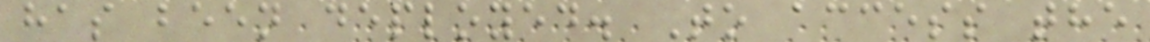has been deployed. To access the
